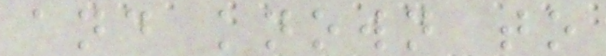and known to
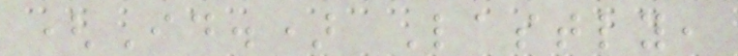(Id.) Lastly,
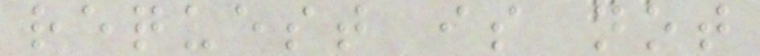request is not
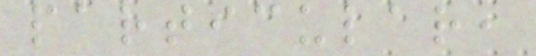particular,
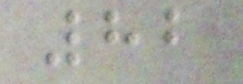82
